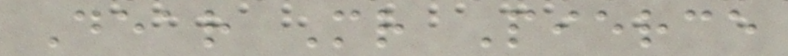Dear Mr Pierce
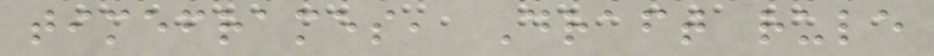timeframes, Draft rule
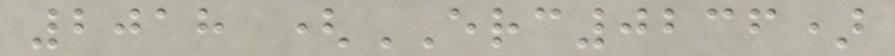2018 (ERC0236)
